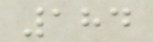184
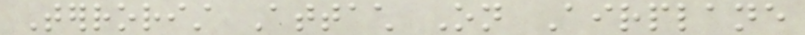Terrorist Attach On Airplane
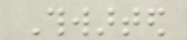Thwarted
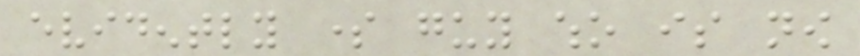evidently some guy who is now
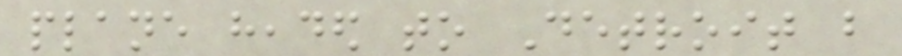plane headed to Detroit but
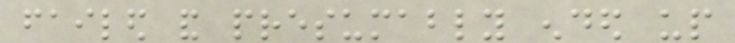failed and presumably ended up
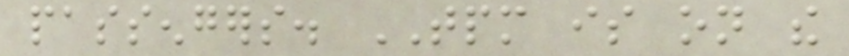passengers. TPM is on the
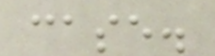case.
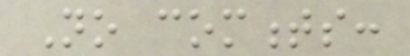No comments:
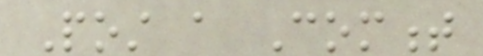Post a Comment
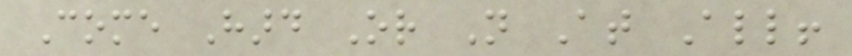Come Hard Or Not At All!
